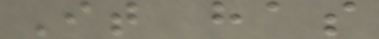It has
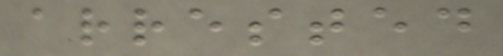arrested
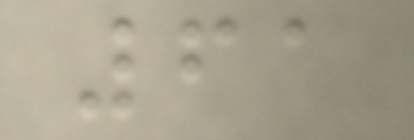61
